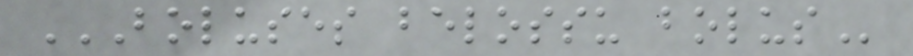BOLUSES BELOSSU BOLUS
